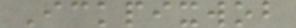Ickpixwob
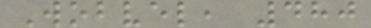Wobvel, 480
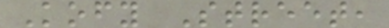Kofy Street,
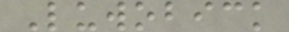Luwobick
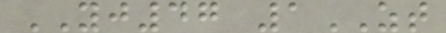YJ47 1ZT
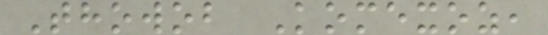Thowob Komexoz,
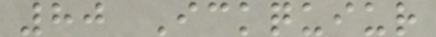80 Ickquiur
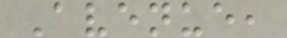Avenue,
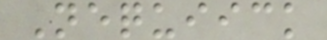Nequiick
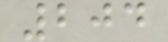204
